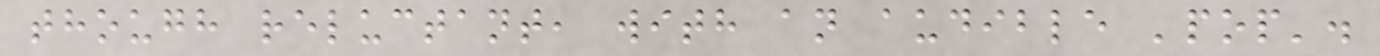though reluctant, with an audible 'pop'.
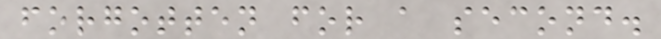forgotten for a second.
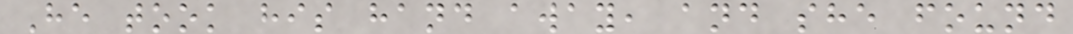He took his hand away, and she found
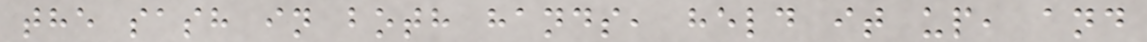the sash in both hands, held it up, and
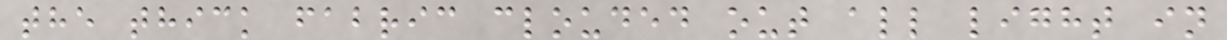the thick fabric clouded out all light in
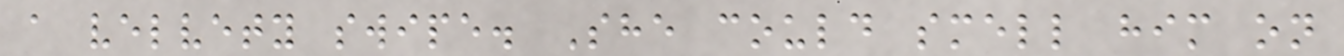a velvety swipe. She could smell him on
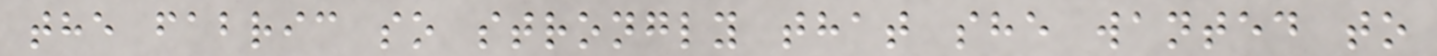the fabric so strongly that she wanted to
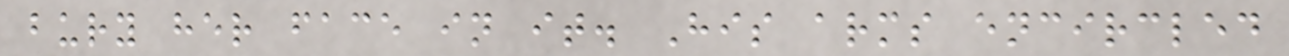bury her face in it. His arms encircled
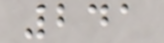241
